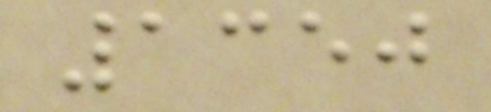1350
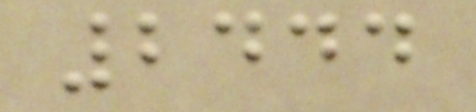2444
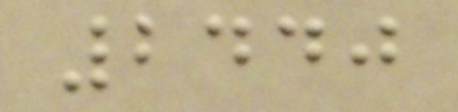2440
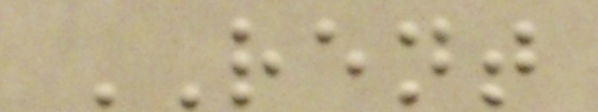RENT
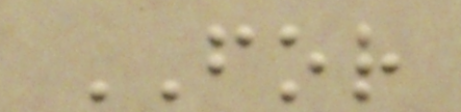FOR
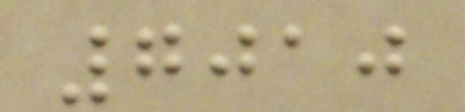7010
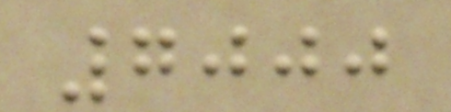7000
